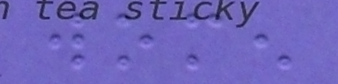women
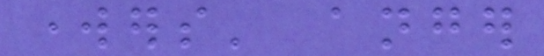workers' anger
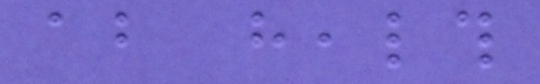about health
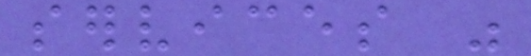services was
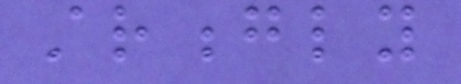strongly
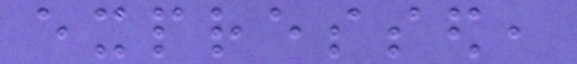expressed,
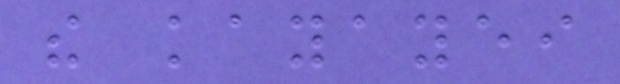the kayayei
